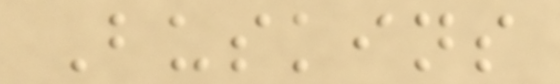Buskins
